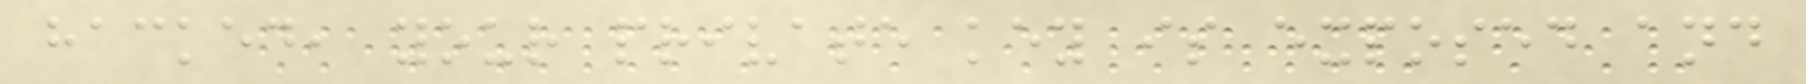hacked, your private key is exposed and
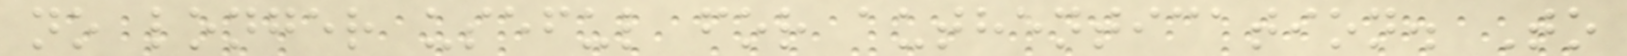no longer useful for authentication. To
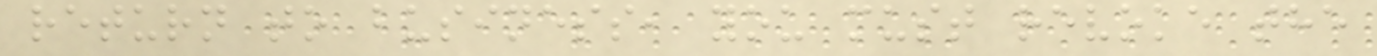return to business, you must revoke the
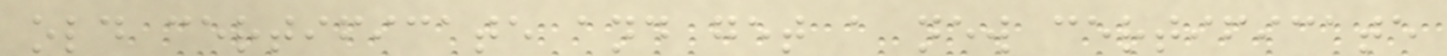old certificate and get a new certificate
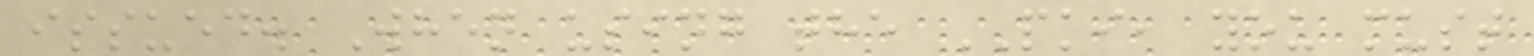issued. When using the PKI, you must
